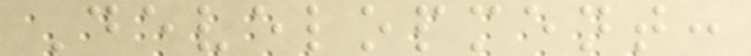Development:
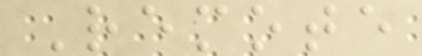Remote
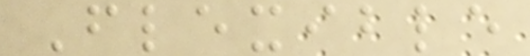Flexible
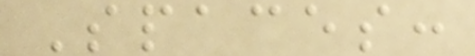Spaces:
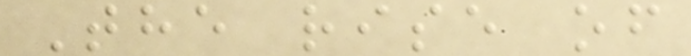The rise of
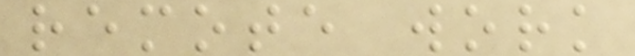remote work
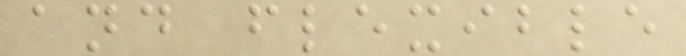and flexible
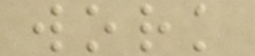work
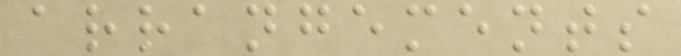arrangements
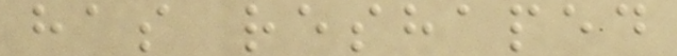has reshaped
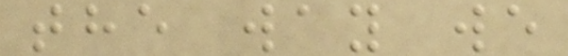the way we
